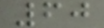60
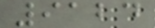9124
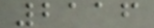2116
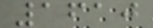1610
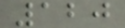120
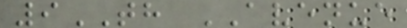9TH AVENUE
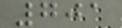701
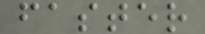faster
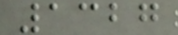1327
